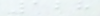128
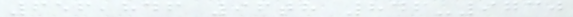656,846 96th 846-9730
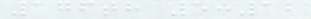176th 5:12
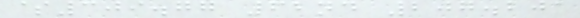$309.77 62nd 207.201
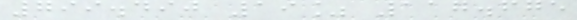799.490 19% 117.675
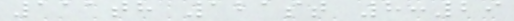111th 121st 8:29
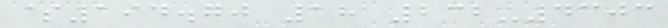$194.70 18 232-4303
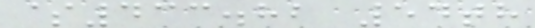$433.82 54th
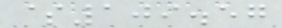$109.57
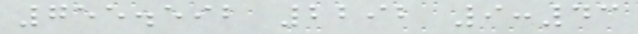755.592 2292 9:43
